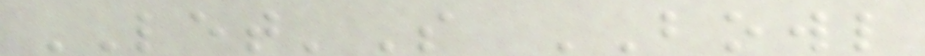LET'S BOWL
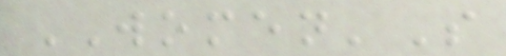WOMEN'S
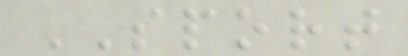SPORT
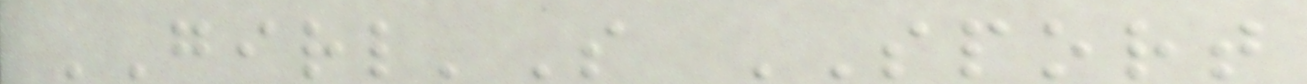GIRL'S SPORT
